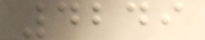4249
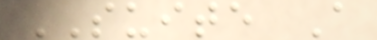SUITE A
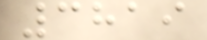3819
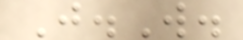J.W.
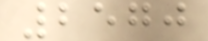2570
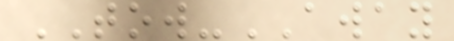TOW-AWAY
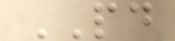PD
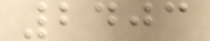2403
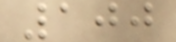100
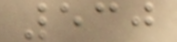530
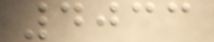4033
